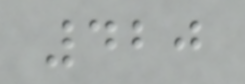420
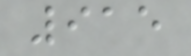915
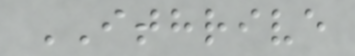ITHRIVE
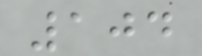104
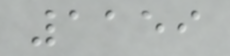1159
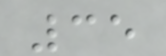35
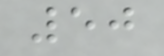50
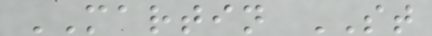MARTIN ST
